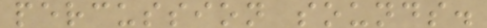percussion sounds.
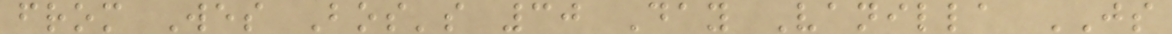from Wes Bos's 30 Day Vanilla JS
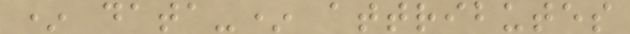* data-* attributes
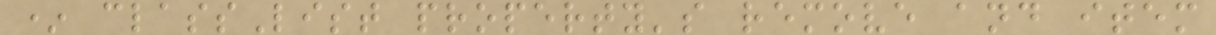* classList property's remove and item
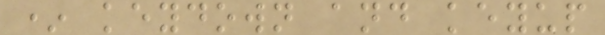* keydown and keyup
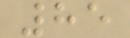85
